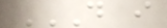D I
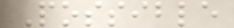Possible
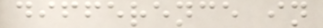difference in
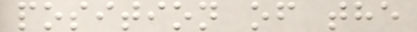position of the
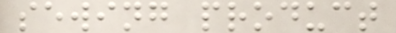sewing product
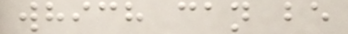which can be
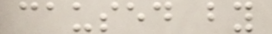caused by
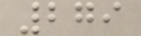279
